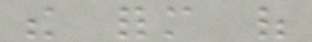the form of
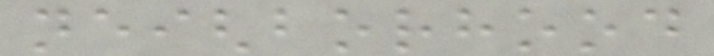neighborhood
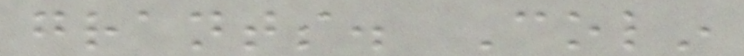grants. Colin
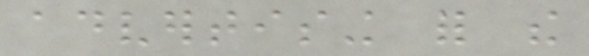advertising for the
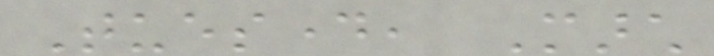Tuesday, March
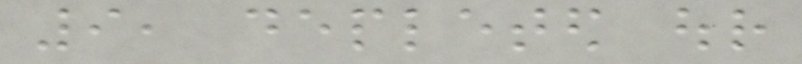9, depleted our
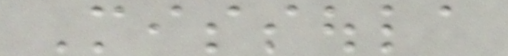Missoula
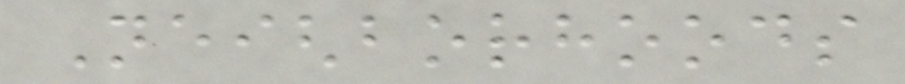Neighborhoods
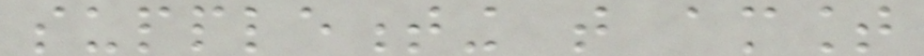supplementing that amount
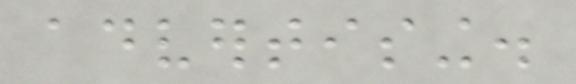advertising.
